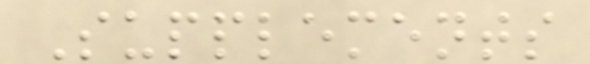Supplements
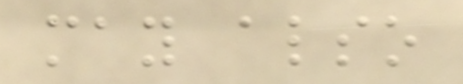may also
